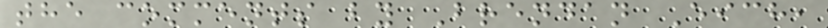the comments by Brendan Eich,
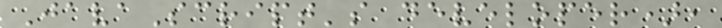JavaScript's developer),
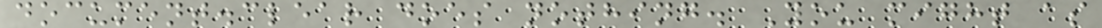document.clear does nothing. You might as
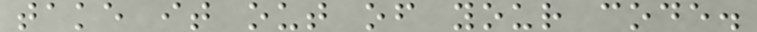take it out of your code.
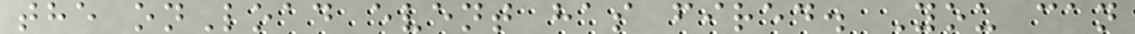the onLoad event has fired. You can
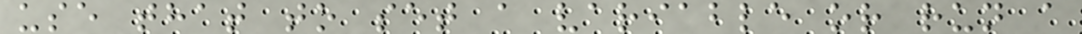use that to set a variable or run a
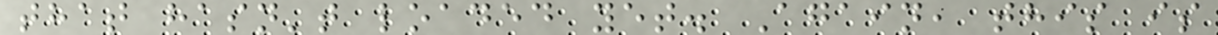that hasn't loaded yet. Again, this is
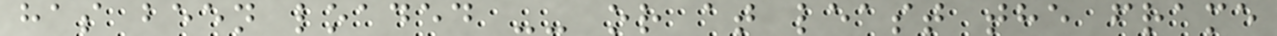has been loaded -- or at least the frame
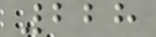228
